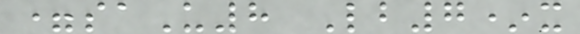=saU8 Lb7*x
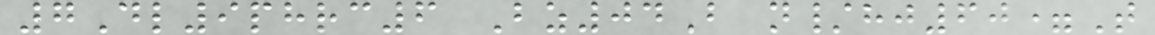7Dl9phrc6 Bz04B n/hj60=T
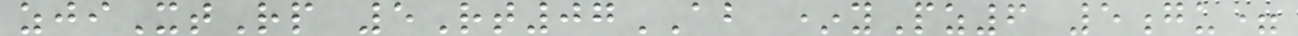zjiXtRp 5Rt07AB *yPz6 5gu=
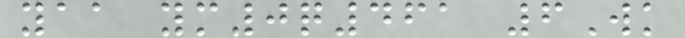yaa ym0q461 6Wk
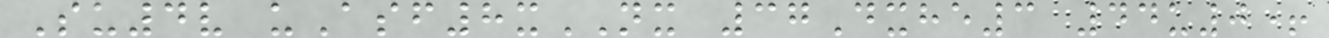Su4v uAsf8xNX 37Dxhe3 44u0+
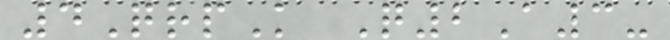4QrpK Q2A3-
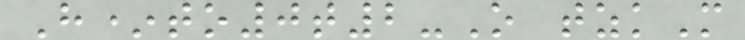H*to0t2-O tzkM
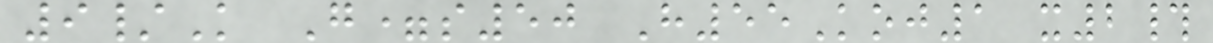9/K G=s50 H55Koj1 x2#
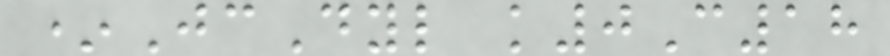*JcDyl k0C18
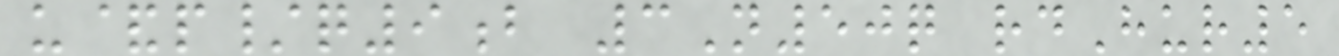u&p/q9b 3N50q rdHur5
